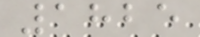1825
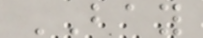BAY
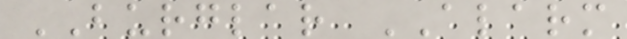BURGLAR ALARM
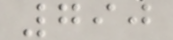790
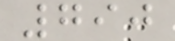790
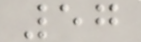57
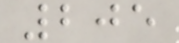205
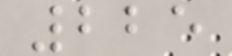225
